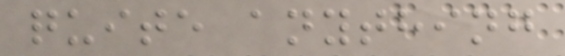quite anything
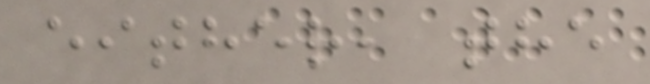either, the
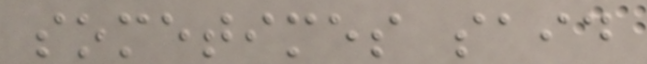sometimes said
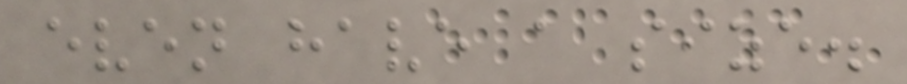even have a size.
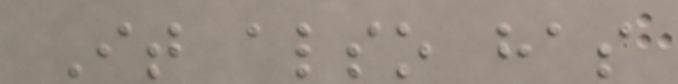It also has
